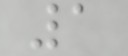1
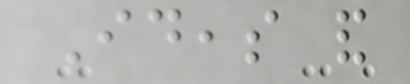Ideas and
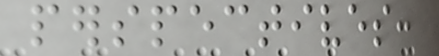perspectives:
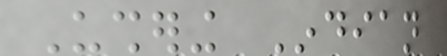Ushering Indian
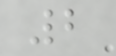2
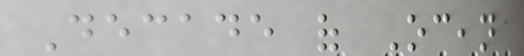Decade of Ocean
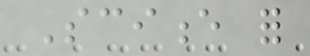Science for
